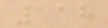118
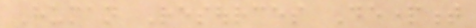Human Resources Department
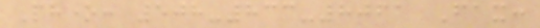Phone: 508-833-8061 Fax:
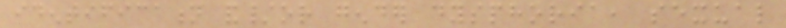identification and/or gender dysphoria, sexual
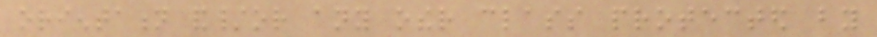orientation and/or any other class protected by
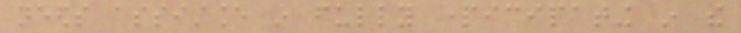needs assistance in fully participating in the
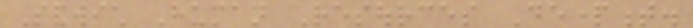Sandwich Human Resources Department.
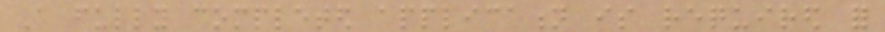A fully completed application is required for
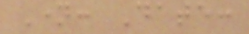Name: Date:
